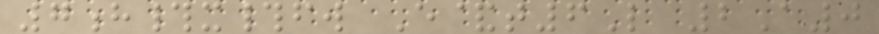7h#x#fw E&t6L 2A0
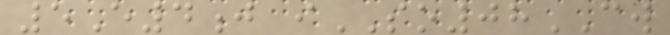5E4j iSO08CW
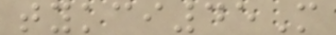tykci45M
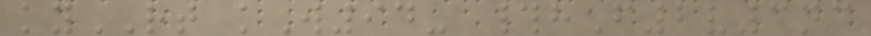kyRT kW94- #hF2v3nc
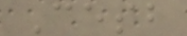Cesb
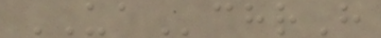UAchrH
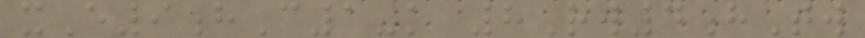xE9hC1-k 8Rw4hTw
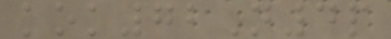kok72N4p
